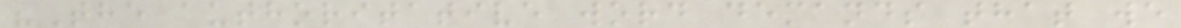"The authoritative word demands that we
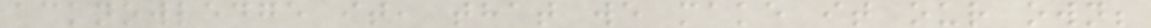acknowledge it, that we make it our own;
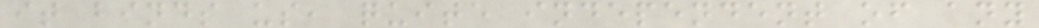it binds us, quite independent of any
